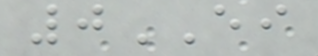0EI
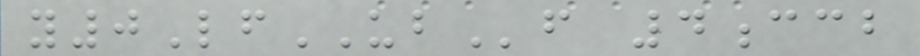y0LfUBf 4ccb
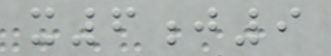x6j9
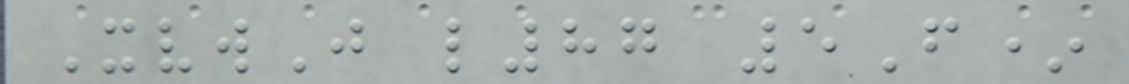XvwJ l87 5F*
